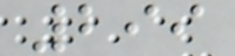299
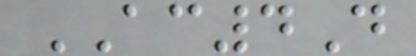AC4D
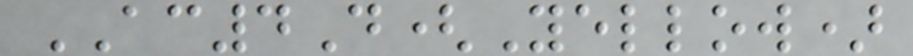AC4D(Yellow)
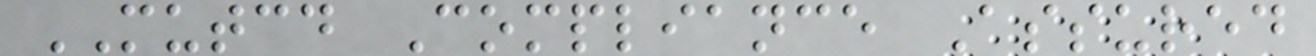MUTCD Compliance Assured
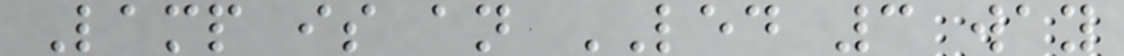Lamp is an LED 3 way
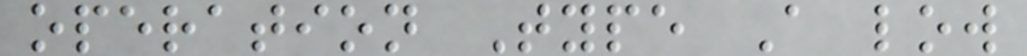operation Type A low
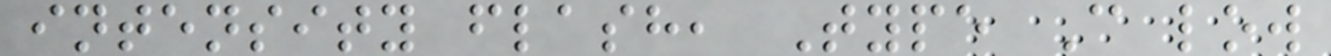intensity flash, Type C low
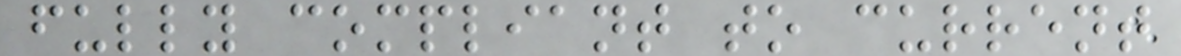fully compliant to current
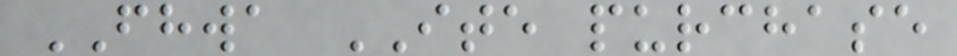FHWA ITE purchase
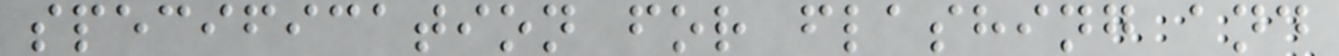specification for flashing and
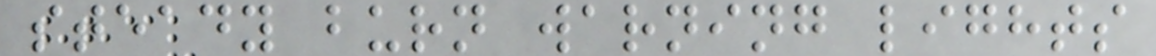steady burn warning lights
